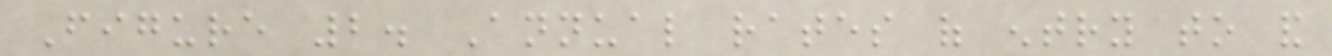Figure 2. Annual rates of entry to and
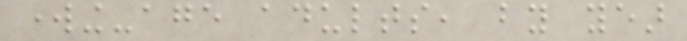working-age adults, by year
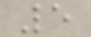5
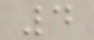4
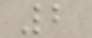2
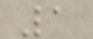1
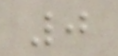0
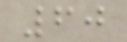60
